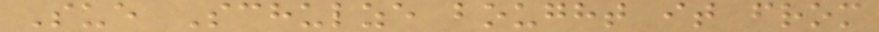Sue Schulze bought it from
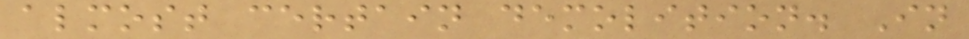almost certain demolition. In
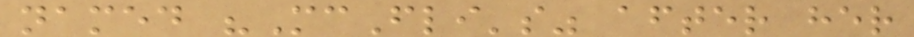named "McFli's" after her
